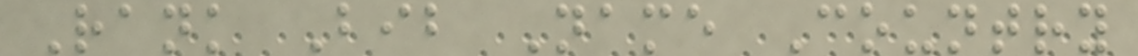Rank Bib Name Country
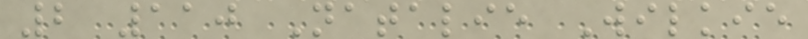2 110 Natalie Wilkie
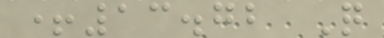+13.72 Q
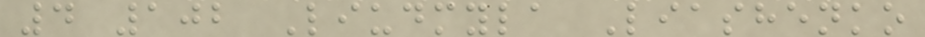4 102 Liudmyla Liashenko
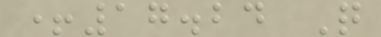+17.24 Q
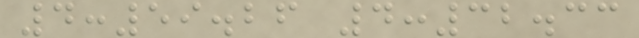4:59.26 4:32.33
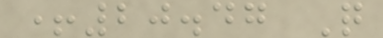+20.47 Q
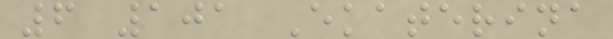6 101 Ekaterina
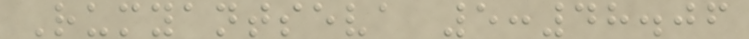Rumyantseva 5:48.06
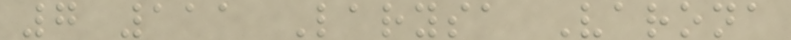7 111 Larysa Varona
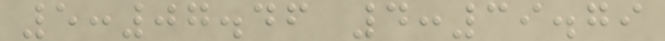5:07.46 4:39.79
